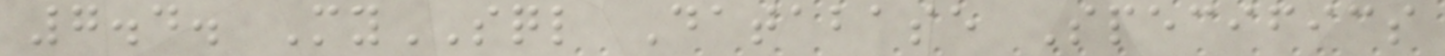7.4. MySQL Database Specifics
